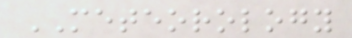METEOROLOGY
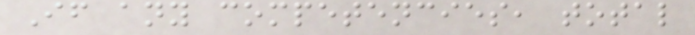If any competencies, total
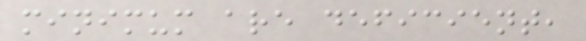minimum are deficient,
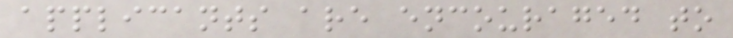applicants are encouraged to
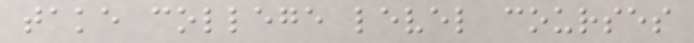take college level courses
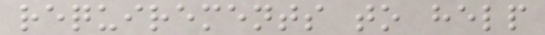requirements to help
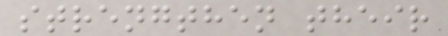strengthen their
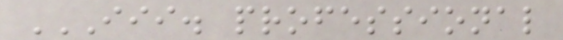III. PROFESSIONAL
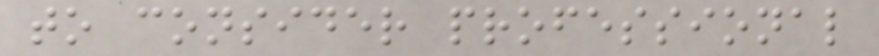to consider professional
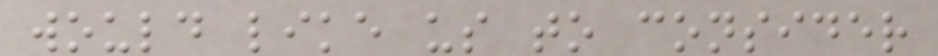would like us to consider
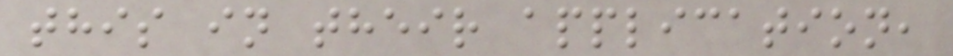this in their application,
